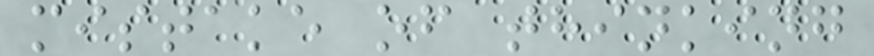mistake of thinking
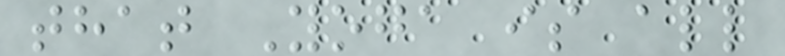that Yoga is all
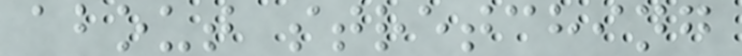about stretching
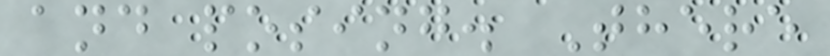and posing. There
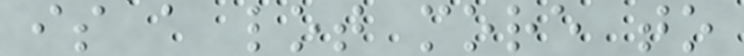is a lot more to
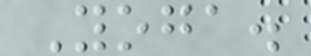Yoga.
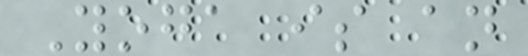Yoga is an
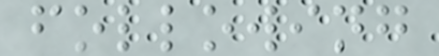following
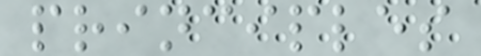principles
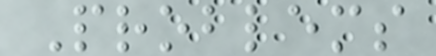Problems
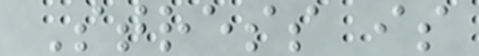Stress is
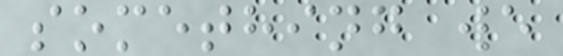something we
